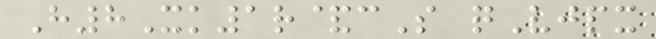H8Xk1r&cS qVjpx
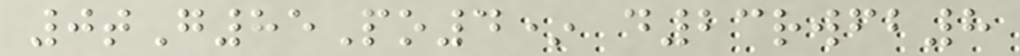0tG85Po4* d23rwfb8
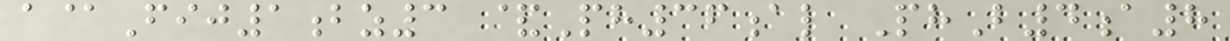a@Fij1bz3 &Ph36al PhB4a8
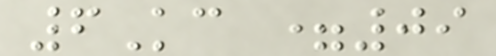6Kc =09
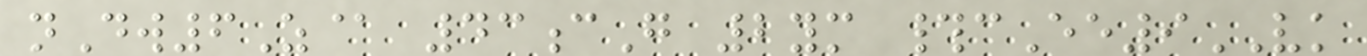nDw6Z@ 43cG 2ym #cEe9VK
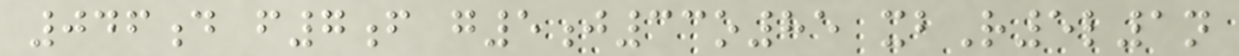046d f7f g5j33o85 xbR5l1n
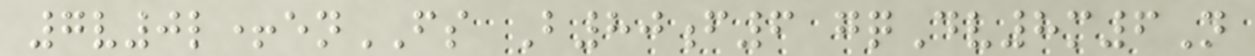7v0l+enFS B80f6 gqDv8m6N
